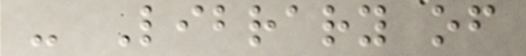- Library of
